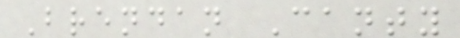Brendan Canty
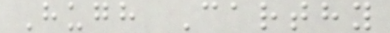Hugh Carthy
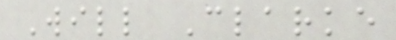Will Clarke
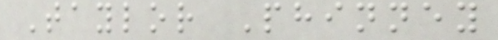Taylor Phinney
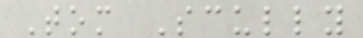Tom Scully
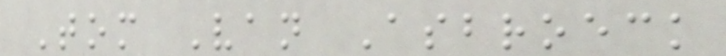Tom Van Asbroeck
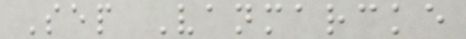Sep Vanmarcke
